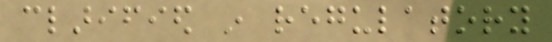clarified in regulatory
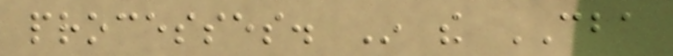processes. In the CBA
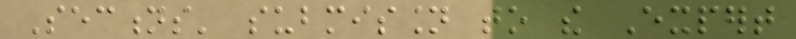Sections' submission to the Expert
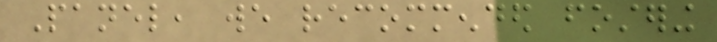Panel, we recommended fostering
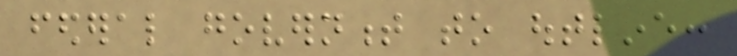federal government to outline:
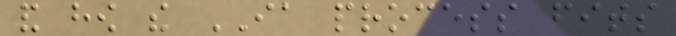and how the IA process fits
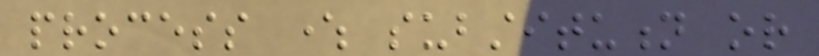process where substitution or
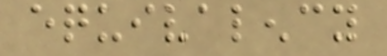equivalency
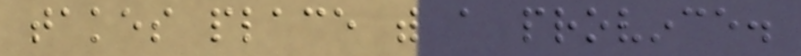takes place with a province.
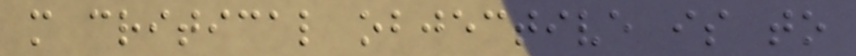more critical objective is to
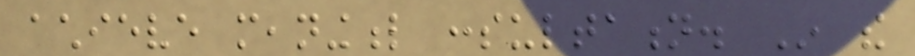achieve meaningful consultation. In the
